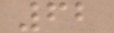62
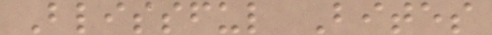Blissful Bites
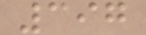397
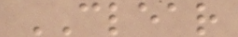CLEAR
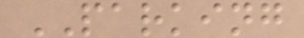PARKING
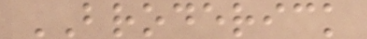BRODERICK
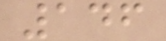146
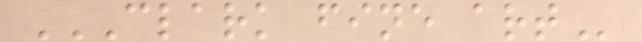CLARK FINE ART
